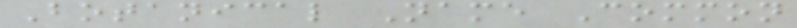Botanical Name Common
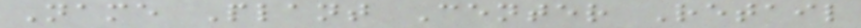Name Plant Center Retail
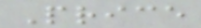Price
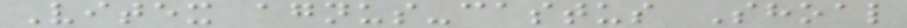Vitex agnus-castus Shoal
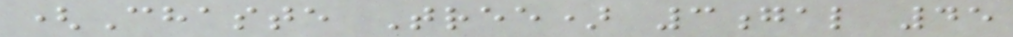(Chaste Tree) 3gal 45
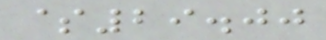$29.00
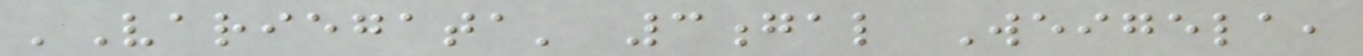'Variegata' 3gal Weigela,
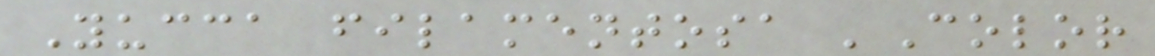Yucca filamentosa 'Color
